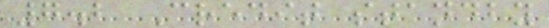7.2 Credit standby
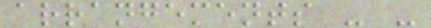arrangements - -
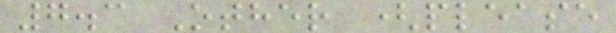7.3 Other (please
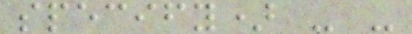specify) - -
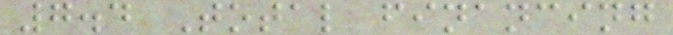7.4 Total financing
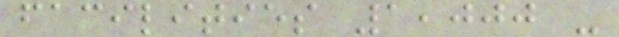facilities 1,000 -
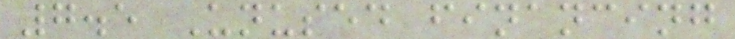7.5 Unused financing
